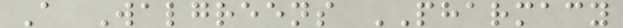A Walgreens PHARMACY
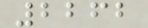2262
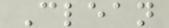Clean
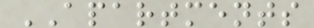APARTMENTS
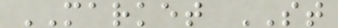MARKET ST
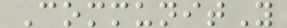CommunitY
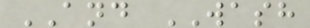AND WASH
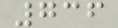736
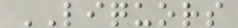LIQUORS
